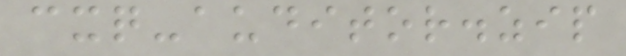cxq-auditor.zip
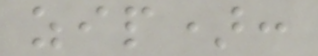zip):
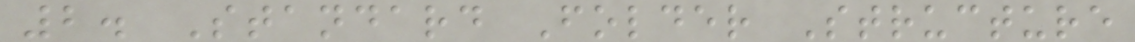2. Standard Folder Structure
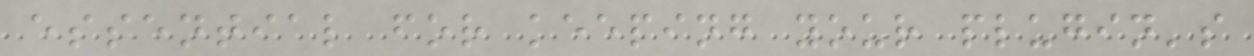essential for keeping your plugin's
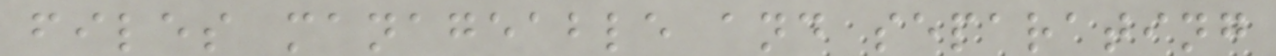files manageable and separating
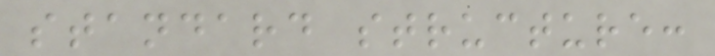standard structure:
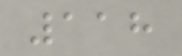118
